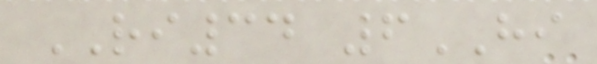RI34 6HI
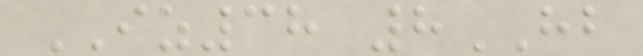IZ38 8HB
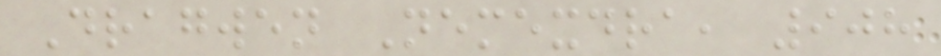Dragwen Nemexdra, 908
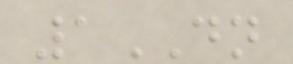1DN
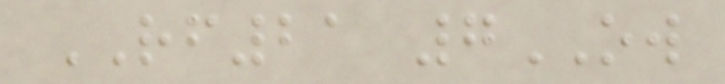RF21 7OW
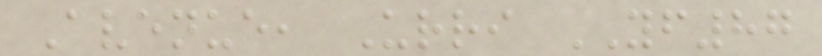Avenue, Urri YF87
